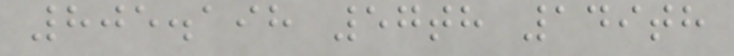805.198 57th 149th
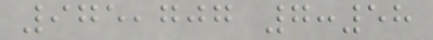975,707 7:58
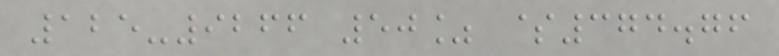125-9266 50% $374.76
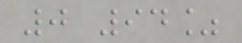0 94%
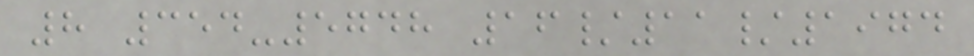8 354-5748 16/11/1974
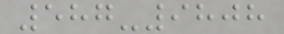587-9808
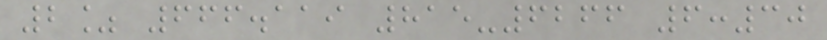2% 666.119 815-6266 6:30
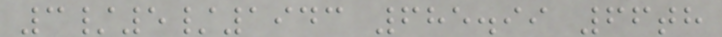3/5/1943 685.99 66th
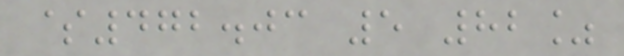$472.03 5 82%
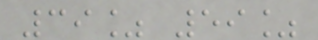39% 59%
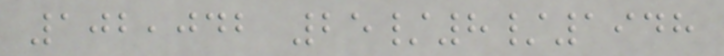102,042 25/8/1948
